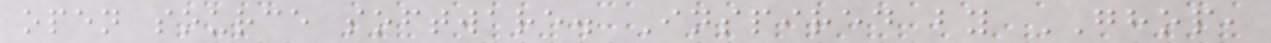open source software. Inspired by GHOP,
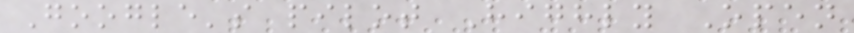Google's pilot Highly Open
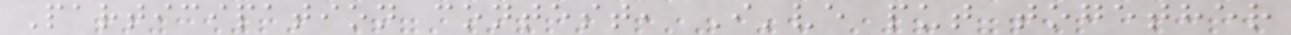Participation contest, I've put together
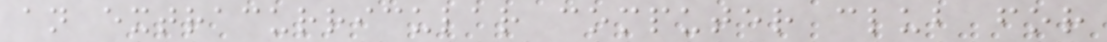an extracurricular computer club for
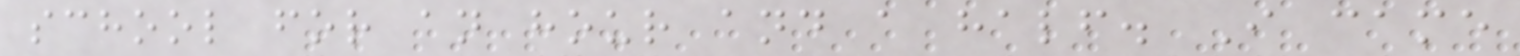school for an hour and a half. I came
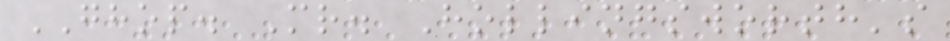GHOP. Mr. Hollingsworth's
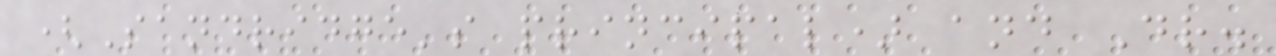(Sandridge's principal) and Dr.
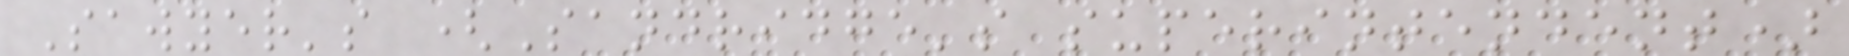Sawyer's (Sandridge's superintendent)
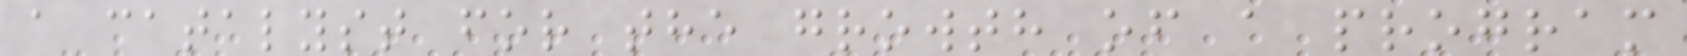a catalyst for the growth of a program
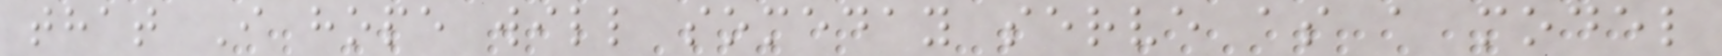that I hope will someday serve as a model
